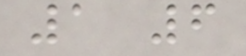1 6
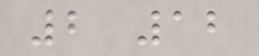2 12
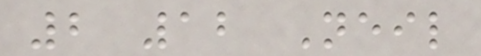2 12 Neil
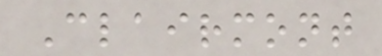Clairmont
